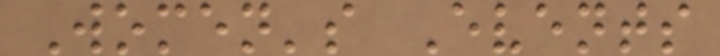Women's Events
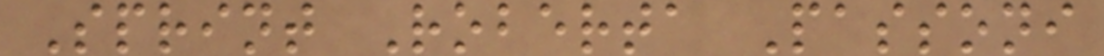Sprint Roberta Passoni
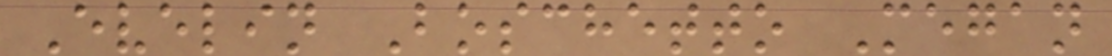Evelin Boschetto Megan
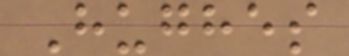Hughes
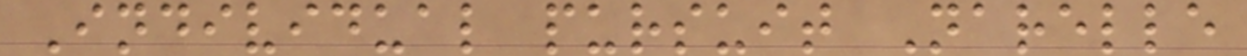Individual pursuit Narelle
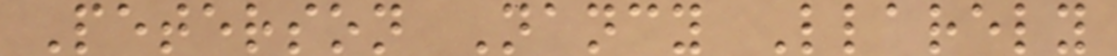Peterson Nancy Llarely
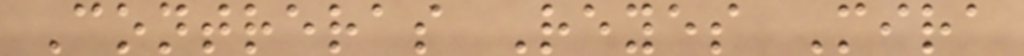Contreras Reyes Mira
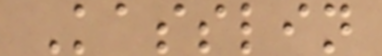Kasslin
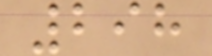298
